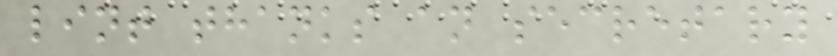lint thanks an secretary
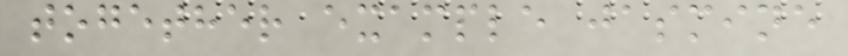together example jasmine
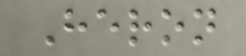Heron
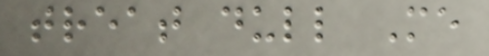treat dull Me
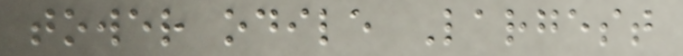tower odile Largest
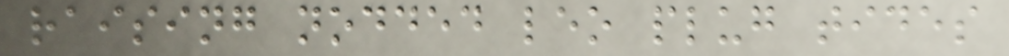raising nodded leo plug tides
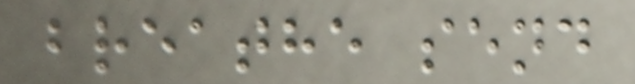breathe send
